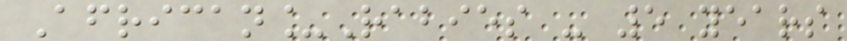African_Rabies - 5 years
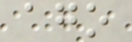ago
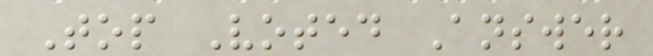Top Voted Answer
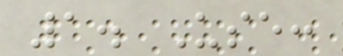1. Use:
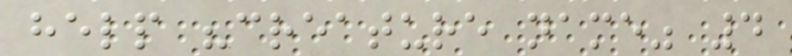help "creature name" 4
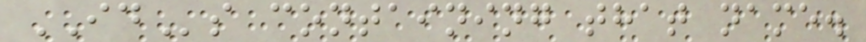IDs containing that name.
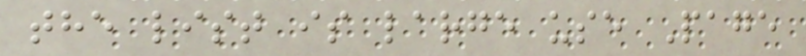the list is large use Page
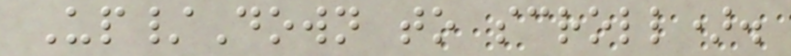Up/Down to scroll).
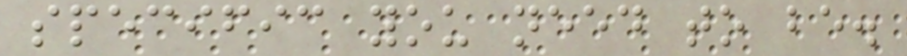specific you need to be.
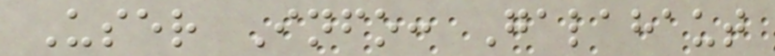User Info: Galahaut
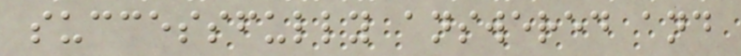successfully answered and
